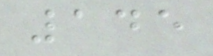145
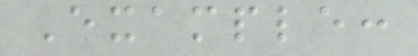Example:
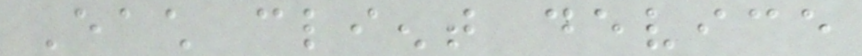Each client device
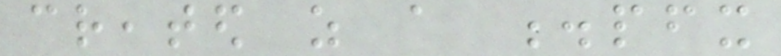created as a .pfx
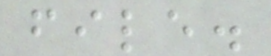file.
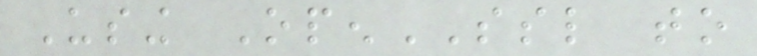Using OpenSSL to
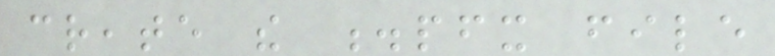create the .pfx file
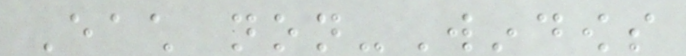Each non-Windows
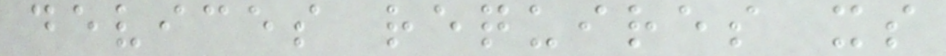devices requires its
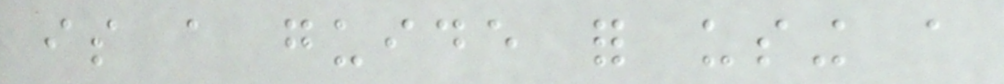is a guide for using a
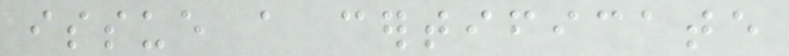issue a certificate
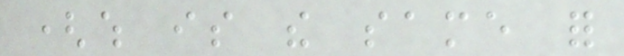(which is the same for
